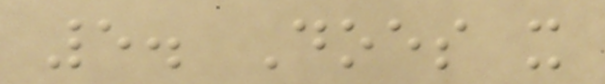5. Does it
